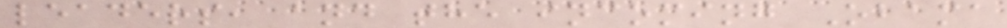leaders, and the incoming Obama
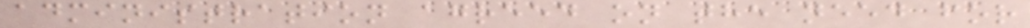administration agreed on the need for
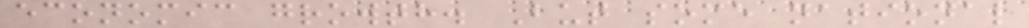economic growth. But some national
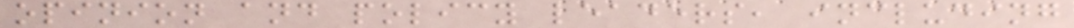opinion and policy leaders, including
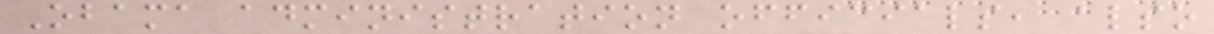Obama administration officials, also
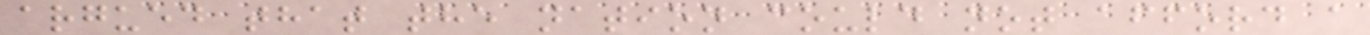argued that the nation could not afford a
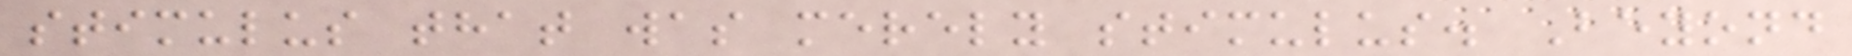stimulus that was merely stimulus. Beyond
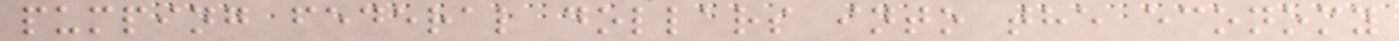pumping federal dollars into the economy
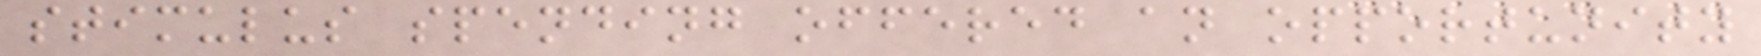stimulus spending offered an opportunity
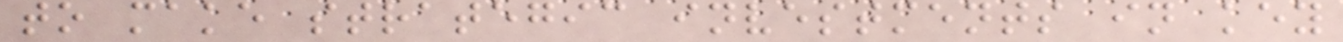to make strategic investments in key
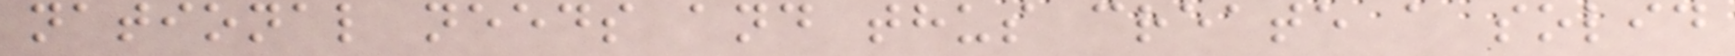national needs and thus create a solid
